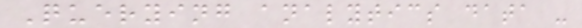Querying analytics data -
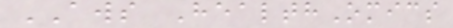AWS HealthOmics
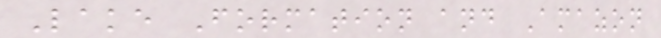Lake Formation and Amazon
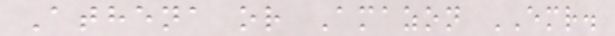Athena or Amazon EMR.
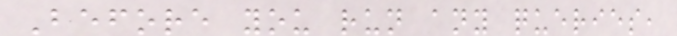Before you run any queries,
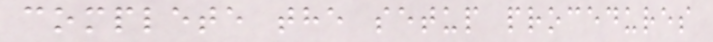complete the setup procedures
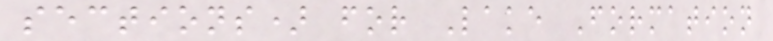sections) for Lake Formation
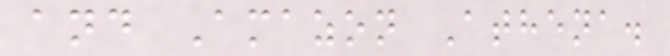and Amazon Athena.
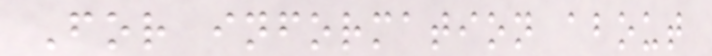For information about
